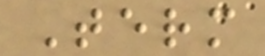Term
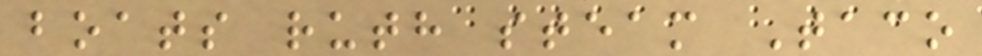boats ruth steam Taco
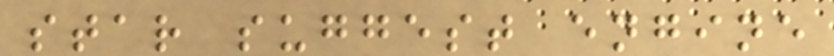star suggest engine
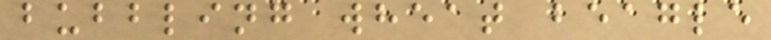bubbling wheat beagle
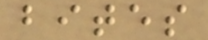bites
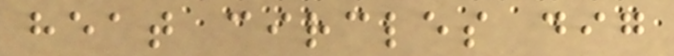heat circles dig
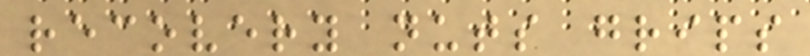recovery nuts grips
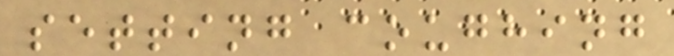setting coughing
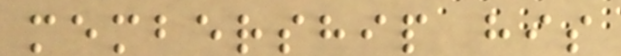membership his
